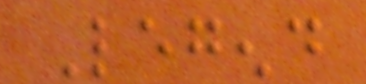Legend
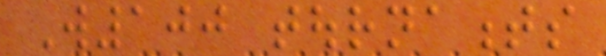W100 tournaments
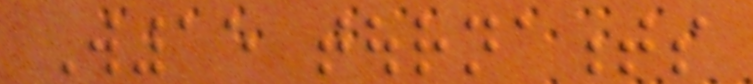W15 tournaments
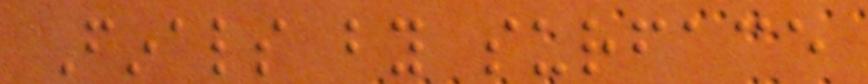Finals by surface
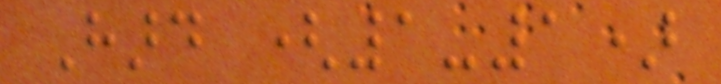Hard (1-1)
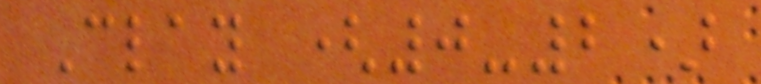Clay (0-2)
